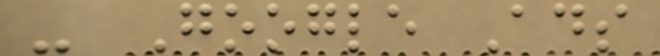- Google Ads
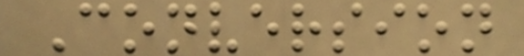Conversion
